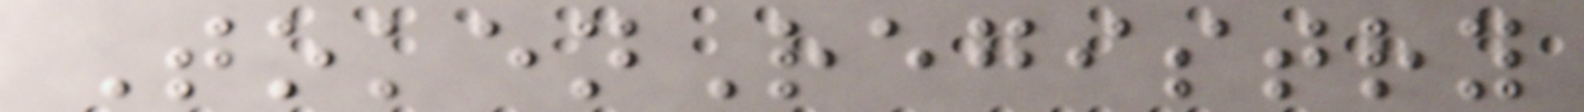TokenRegistry
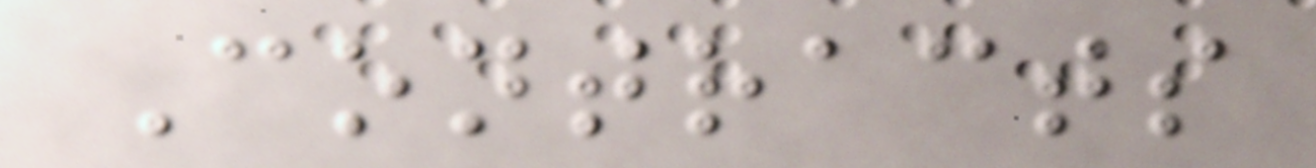Contracts
